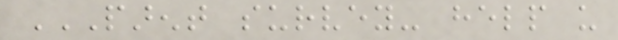PARENT SURVEY- HELP US
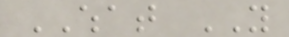WHAT YOU
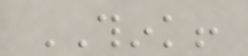THINK!
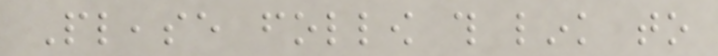Please follow this link to
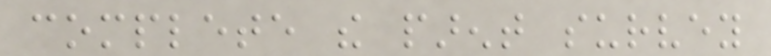complete the parent survey
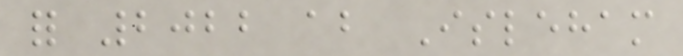for 2022 about Isleham
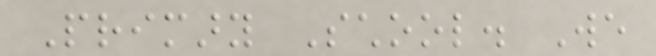Primary School. We
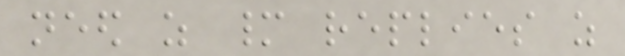need as many replies as
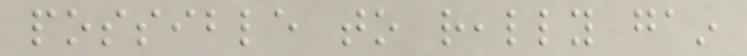possible to really gain
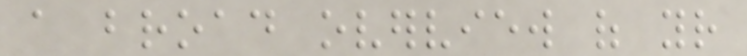a broad overview of your
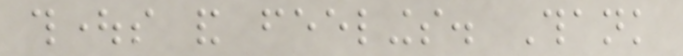thoughts and feelings. Thank
